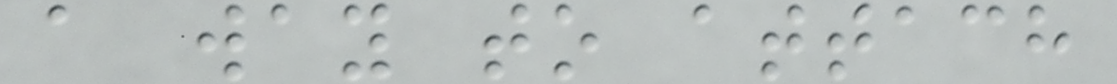a way to attach
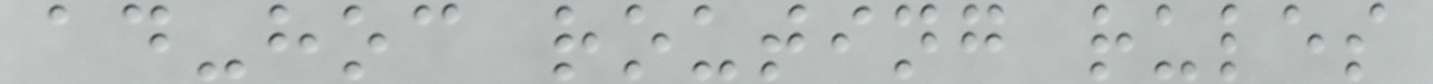ad-hoc routing rules
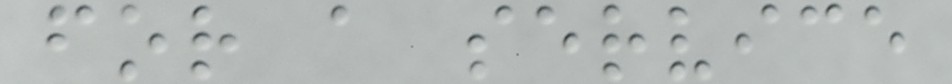for a service
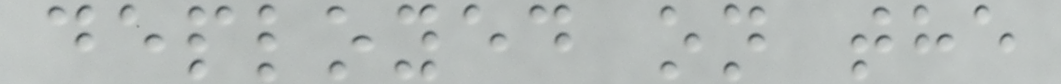deployed on the
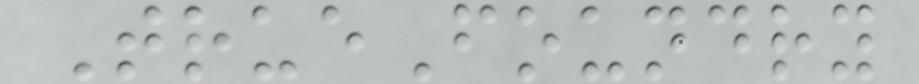TrueFoundry
